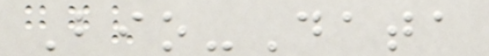Bio-Data
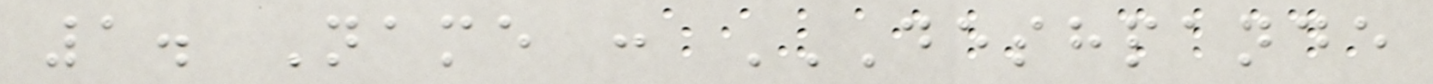1. Name : DESHPANDE
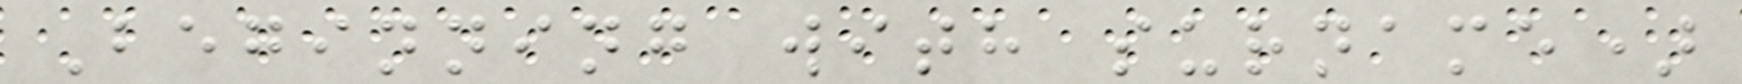Beginning with surname)
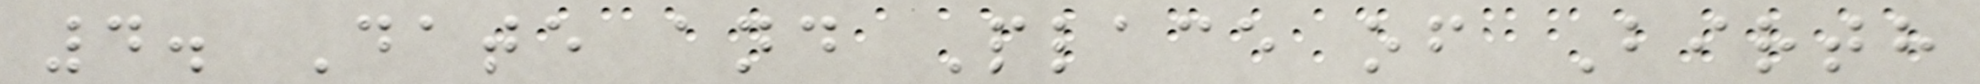4. Date and Place of Birth
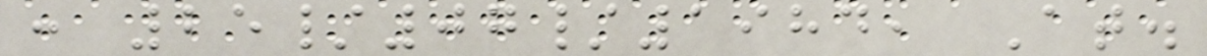: 25/07/1984, At.
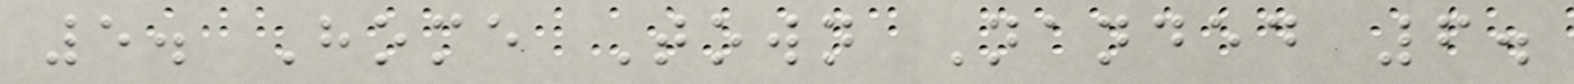5. Home Town Nanded 6.
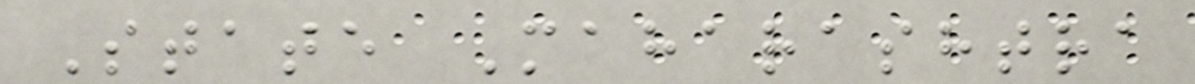State Maharashtra
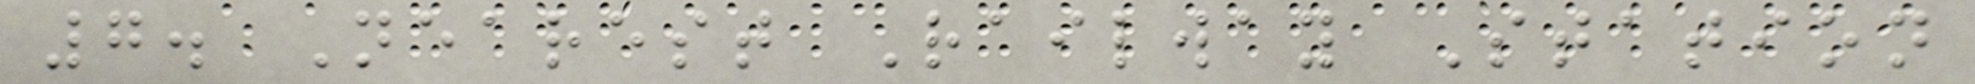7. Nearest Railway Station
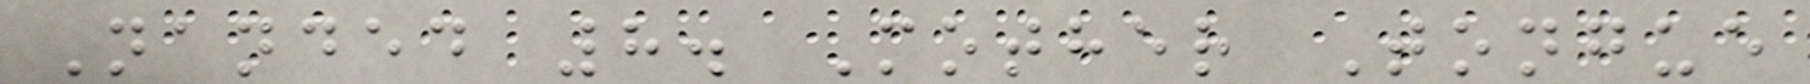Nanded 8. Mother Tongue
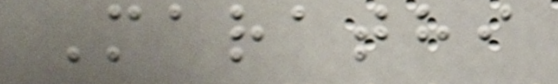Marathi
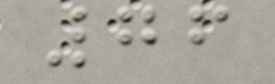76
